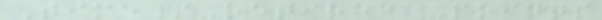Time/Retired Points
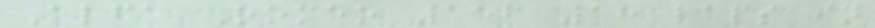Alfa Romeo 156 18 laps in
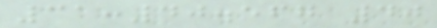31:40.567 40
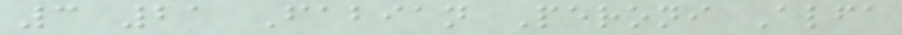3 21 Fabian Peroni Alfa
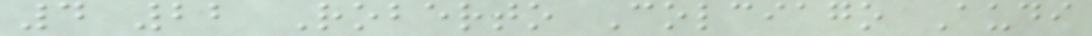4 22 Roberto Colciago Audi
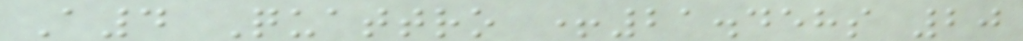A4 Quattro +21.458s 20
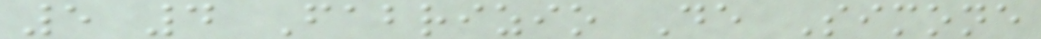5 4 Fabrizio De Simone
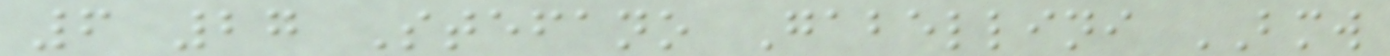6 27 Stefano Gabellini BMW
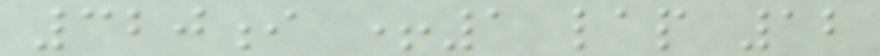320i +1 lap 12
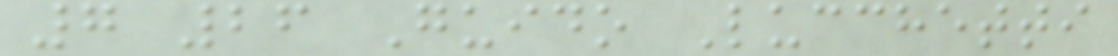7 26 Guido Lucchetti
